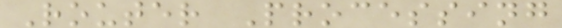Router Processing
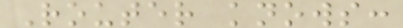Router knows:
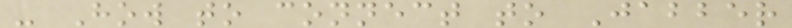- How to connect to Jabber
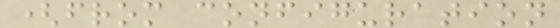(from configuration
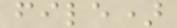file)
